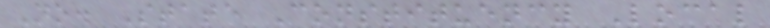No. State Constituency Local
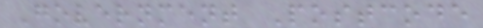Government Postcode
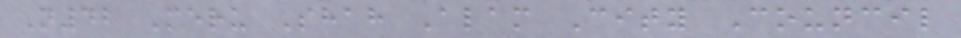N42 Meru Shah Alam City Council
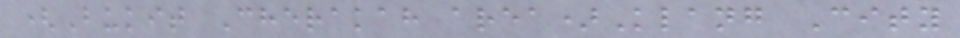(Bukit Cherakah area)Klang City
